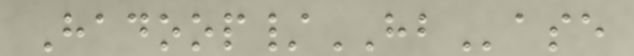Hadoop/HBase
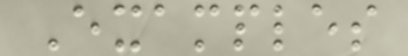Examples
